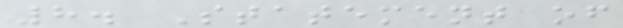8. Statement of
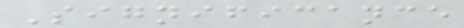Significance
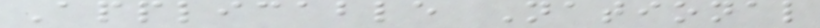Applicable National
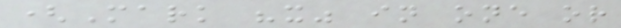(Mark "x" in one or
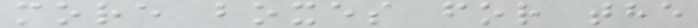more boxes for the
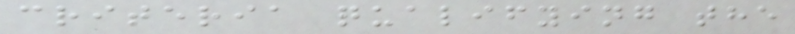criteria qualifying the
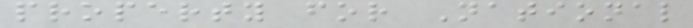property for National
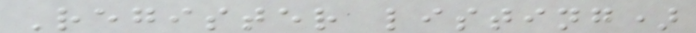Register listing)
